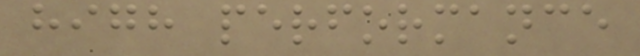high performance
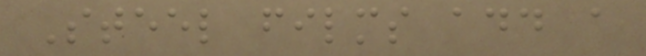Steel films add a
